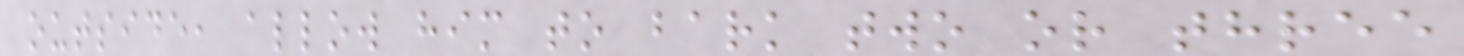outside, allow him to bark two or three
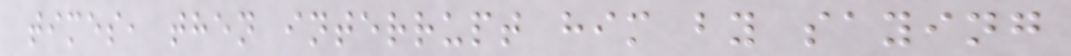times, then interrupt him by saying
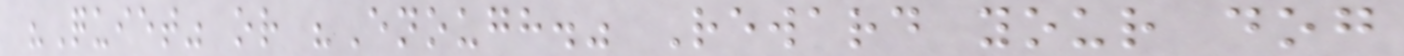"Quiet" or "Enough." Reward your dog
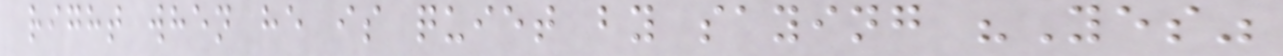right when he is quiet by saying "Yes"
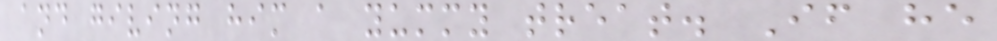and giving him a yummy treat. If he
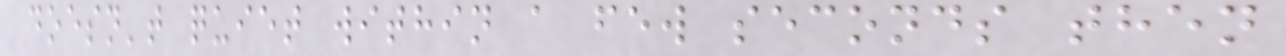doesn't quiet within a few seconds then
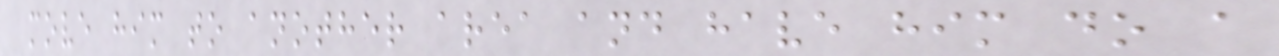move him to another area and have him do a
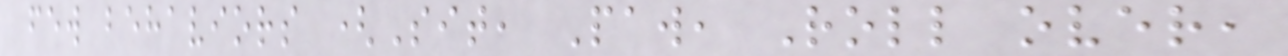few behaviors (Sit, Paw, Roll over,
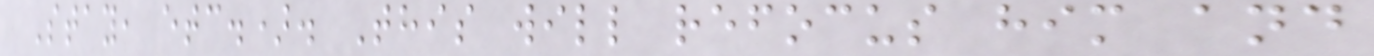Stay, etc.). This will refocus him and
